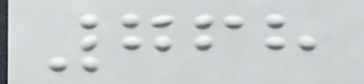768
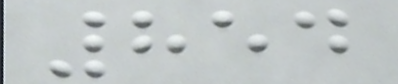854
